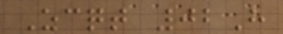Zcqt 02H
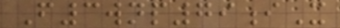F3wnp79iX
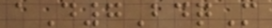aD7BdqM
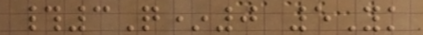#3Q*0 5Yk
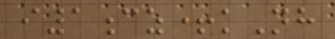i1cz+kNh
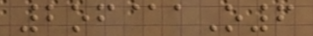2of@aO6
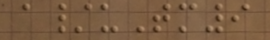a/uTm9
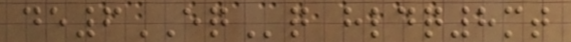de6EQq hldq8mt
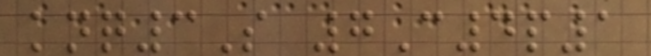knq3S 7C4p1
